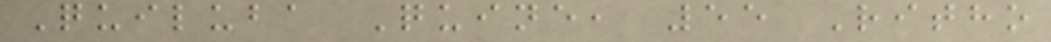Quiluba Quine, 55 Ritho
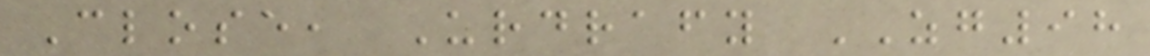Close, Urdrafy ZG98
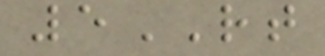5RT
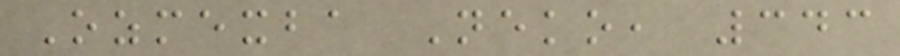Ozmexba Neko, 343
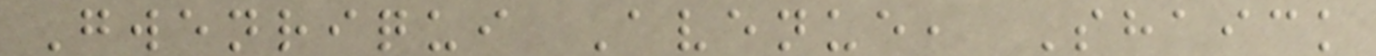Gwenriqui Avenue, Shaick
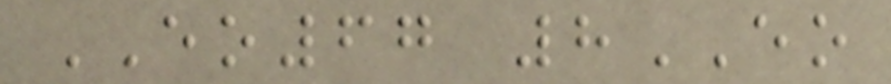EO67 8EO
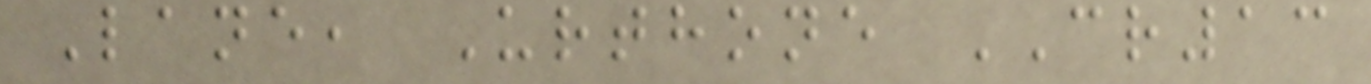Lane, Urthone CR13
